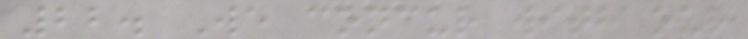22. We concur with our
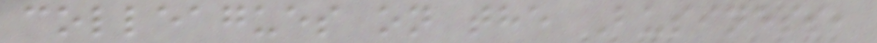colleagues on the Business,
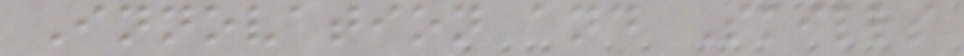Innovation and Skills
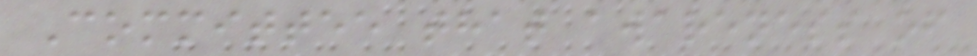Committee that awareness of
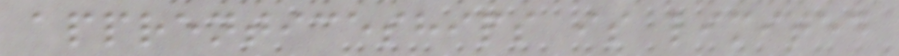apprenticeships is limited
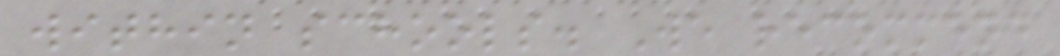within schools. We recommend
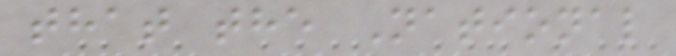that the National
